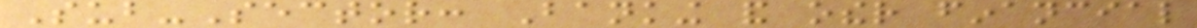Sub-Sector: Banking and other financial
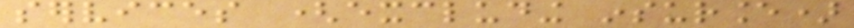services (excluding insurance)
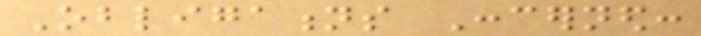Obligations Concerned:
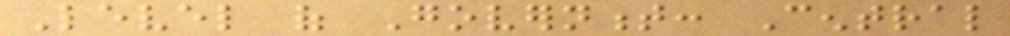Level of Government: Central
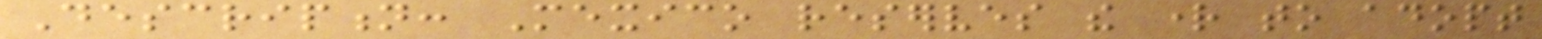Description: Mexico reserves the right to adopt
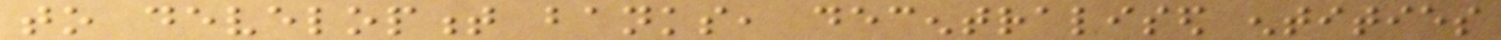to development banks, decentralised entities
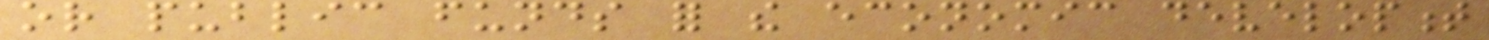or public funds for the economic development
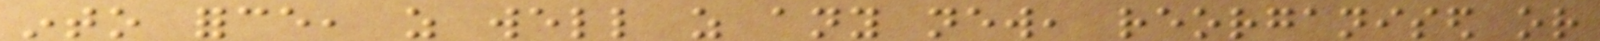into force, as well as any new, reorganised or
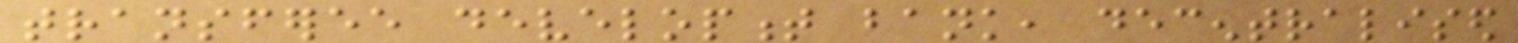transferee development bank, decentralised
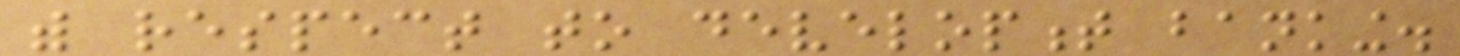with respect to development banking.
